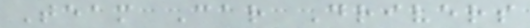Team Car Drivers
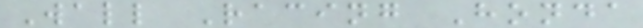Wall Racing Honda
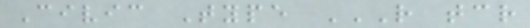Civic Type R TCR
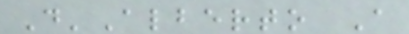D'Alberto A
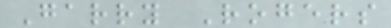Garry Rogers
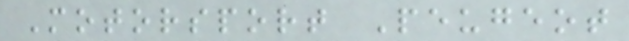Motorsport Peugeot
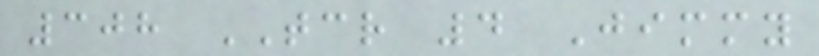308 TCR 4 Jimmy
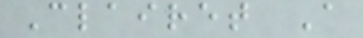Clairet A
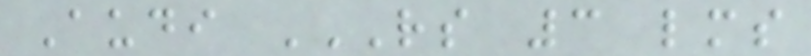Audi RS 3 LMS
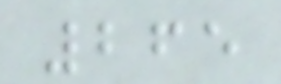265
